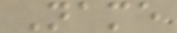Name
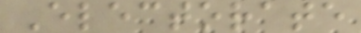Electorate
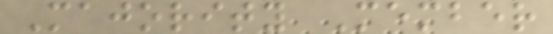Majority Member
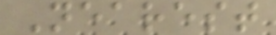Nearest
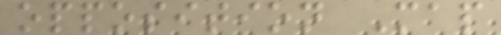opposition Map
